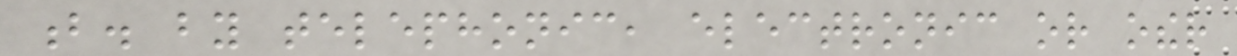b. by telephonic, electronic or other
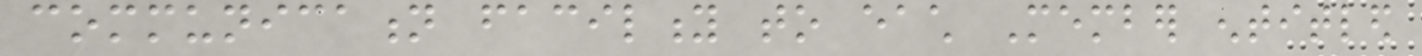communication facility to each Member entitled
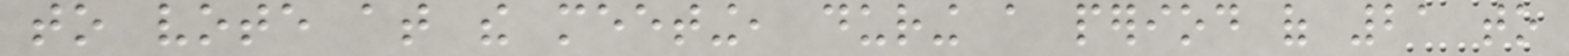to vote at the meeting, during a period of 21 to
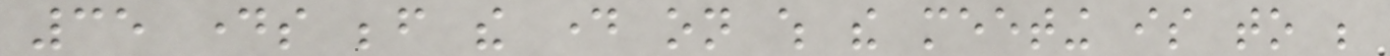35 days before the day on which the meeting is to be
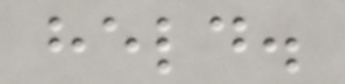held.
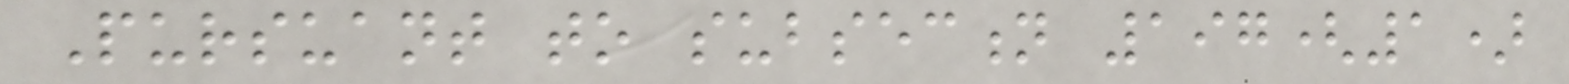Pursuant to subsection 197(1)
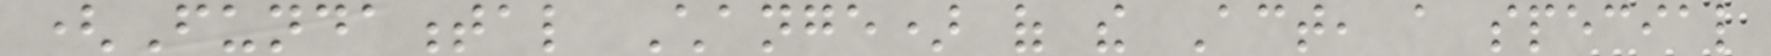(Fundamental Change) of the Act, a special
